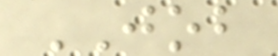JOB
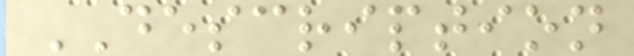DESCRIPTION
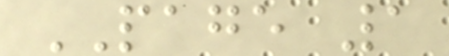PAGE 1
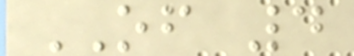OF 4
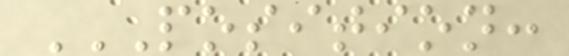POSITION:
